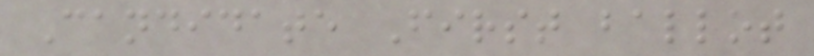Candidate First ballot
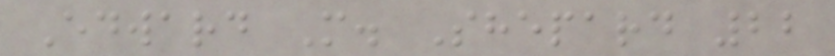Edward M. Shepard 22
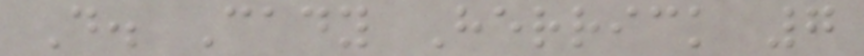D. Cady Herrick 7
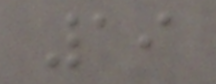19
